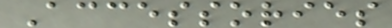Accessories
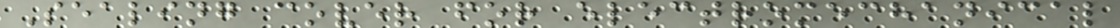Sealing cover for electromechanical
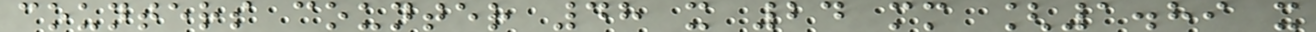counters counter 48 x 24 mm [1.89 x
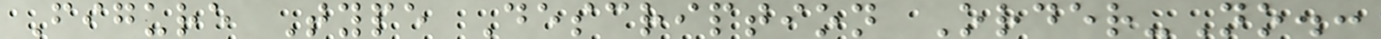Figure Type Description Order-No.:
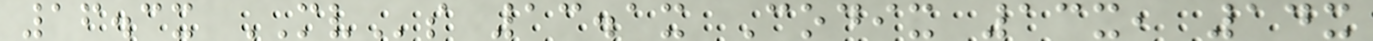16.3x MVs 13.1x Codix 13x, 14x
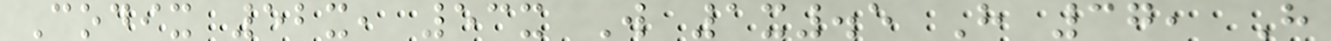Codix 52x, 53x W 1x.5 H 37, H
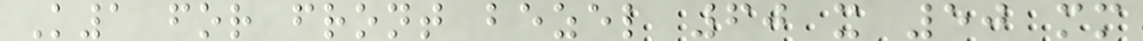K1 for front bezel 60 x 50 mm
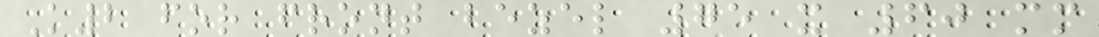K2 for front bezel 75 x 60 mm
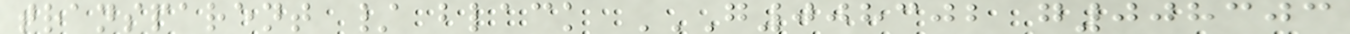transparent / black G008302 G008303
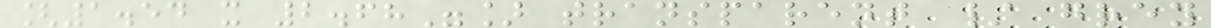[1.54 x 2.68"] transparent / grey
